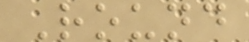Round
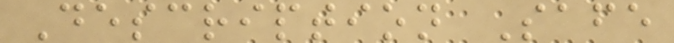Description Safe
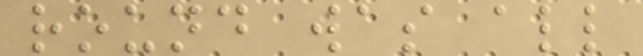round was all
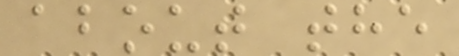about the
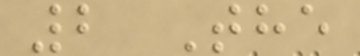2 The
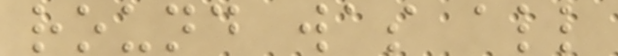round was all
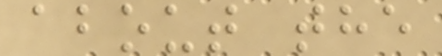about the
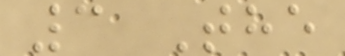3 The
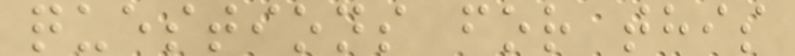questions for this
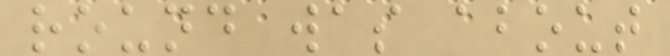round was about
